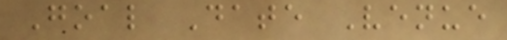Goal Date Venue
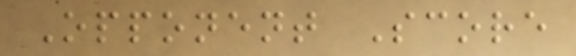Opponent Score
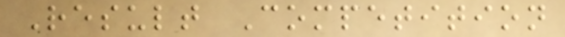Result Competition
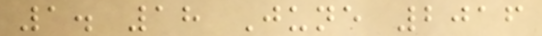1. 18 June 2016
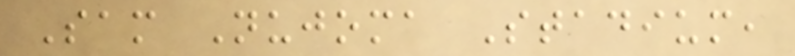Sam Nujoma Stadium,
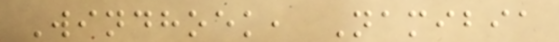Windhoek, Namibia
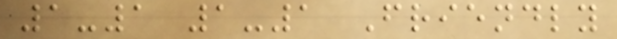1-1 1-1 Friendly
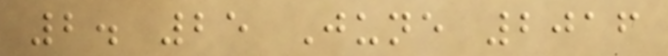2. 25 June 2016
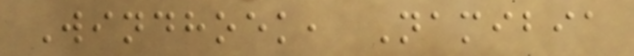Windhoek, Namibia
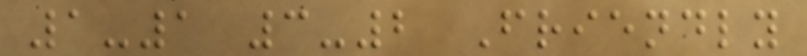1-1 3-2 Friendly
